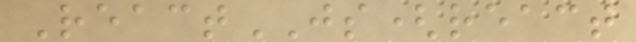ReactJS(react
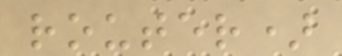router)
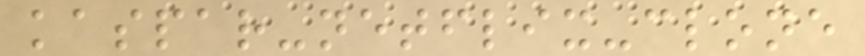kaspar-netflix-clone
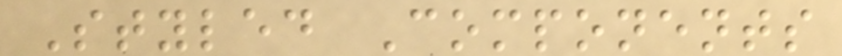Styled Components
